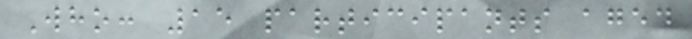Who: 15 participants aged
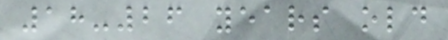18-26 years old
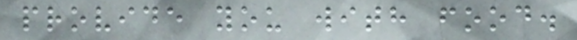provide you with food.
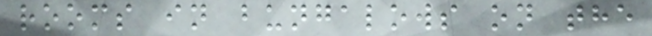rooms in bungalows on the
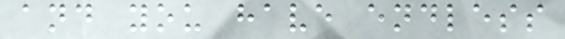and you have endless
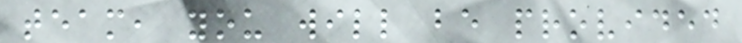team, you will be provided
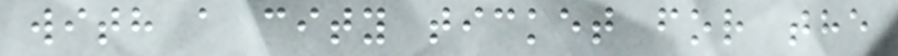with a city ticket for the
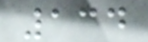134
